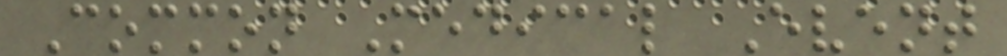Common Medical Event
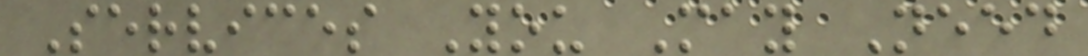Services You May Need
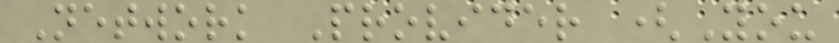Network Provider (You
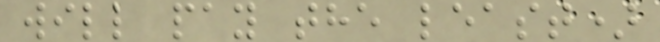will pay the least)
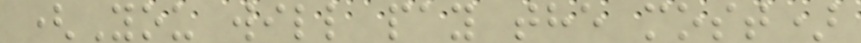(You will pay the most)
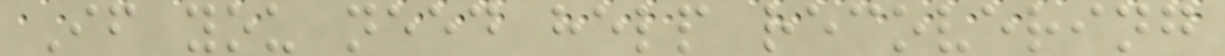If you need help recovering
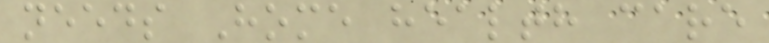needs Home health care
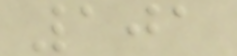101
